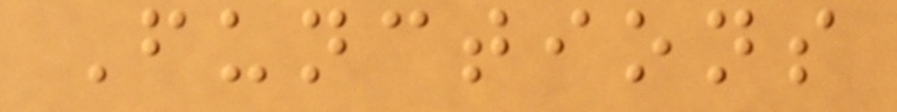Functions
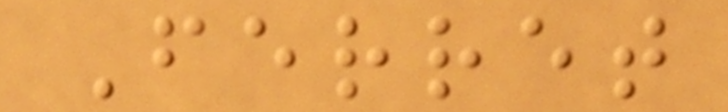Ferret
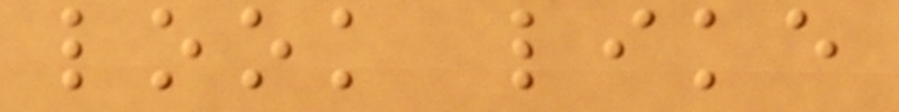look like
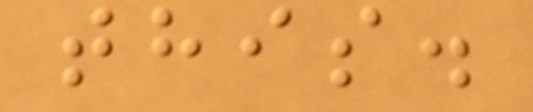this.
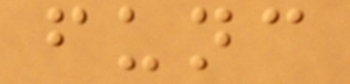func
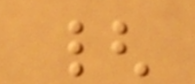{
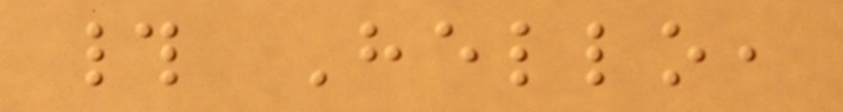# Hello,
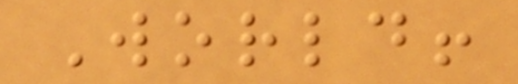World!
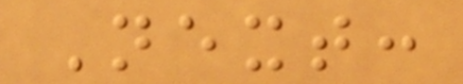Next:
